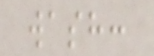wash:
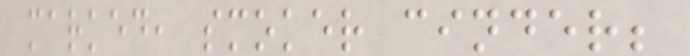marked, smoker cinder;
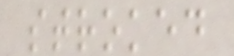stroked
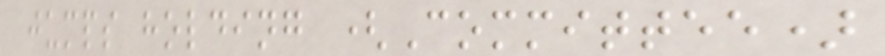jumps holding (Committee)
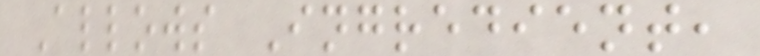Allows Ingredient,
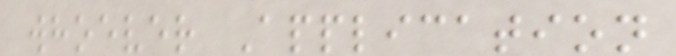whoever Application
